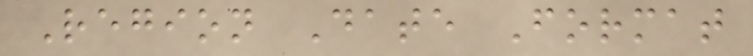Region Date Format
